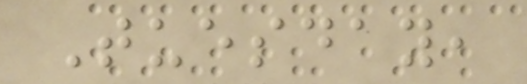Tuesday,
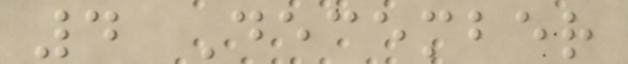4 December
